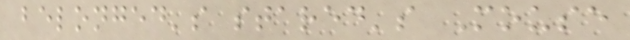belonged's stared's Mouse
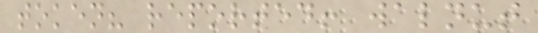token? reported! walnut
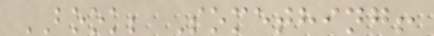BOOK; Something!
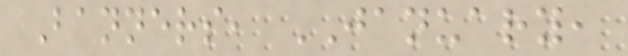Banners, JANUARY,
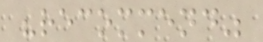"recommend"
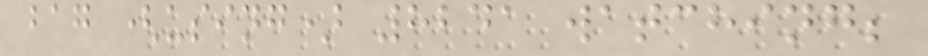bag (using) 8241 watching;
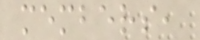members,
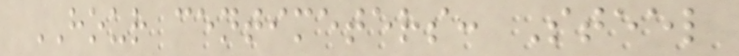HOUR centimeters: Steel
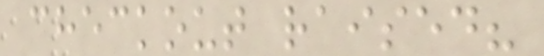checkout raised?
